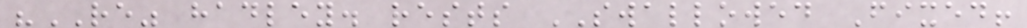"RE" hadley. rests SWALLOWED Fixed!
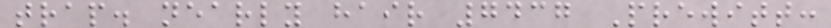trap. nearly hair 7437 Prewitt:
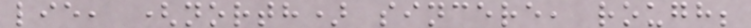lie, (north) sincere, rough;
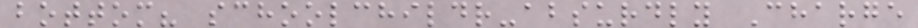bottom? schoolchildr-absurdly Charge
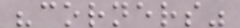"corners"
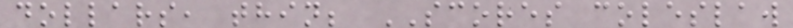dollars, thin; SCORES coleslaw
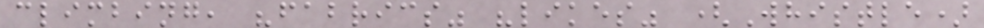climbing, "fabrics" "likes" (Whistle)
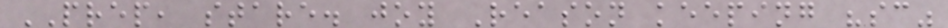PREP, stare. joy Reason keeping "sc"
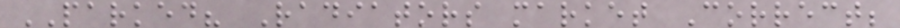PARKED? Radiators market Correct;
